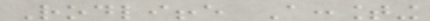Rodliffe Accounting
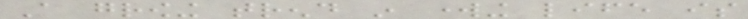A growing trend in working life is
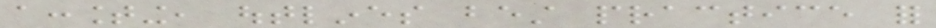accounting, outlines best practice for
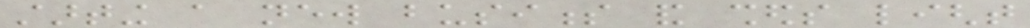starting a new business and sheds light
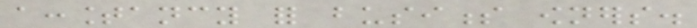accountancy for business owners.
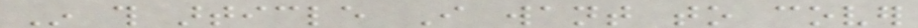In this article I want to cover
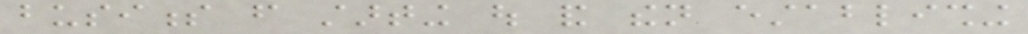business from starting out and then establishing
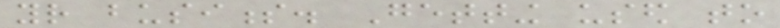your business. Getting used to
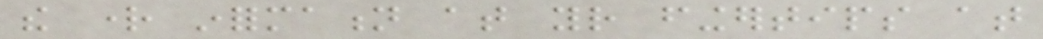the right information at your fingertips at
